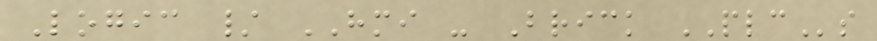Logic / HMI - Brick PLCs
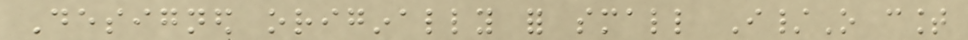Designed originally for small I/O count
